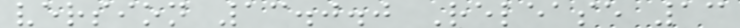version 13.0.0 Release 13
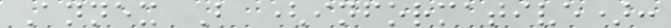Annex B (informative):
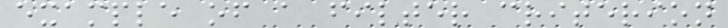example of a filter criterion
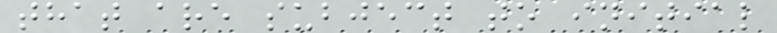that are subject to initial
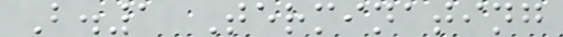B.1 Terminating
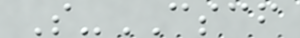S-CSCF
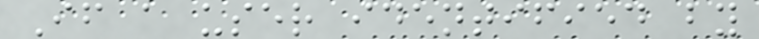If a user identified by
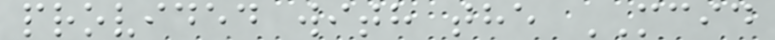provided with the MCID
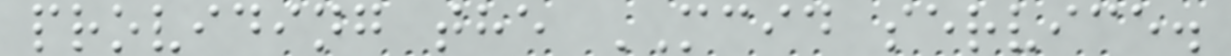providing the MCID service.
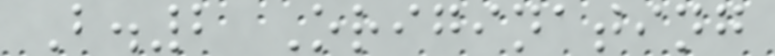B.2 Originating
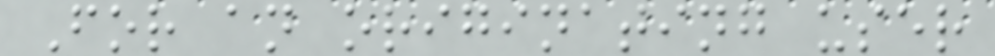For an originating user
